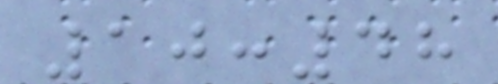10:48
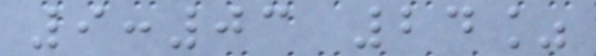9:03 24%
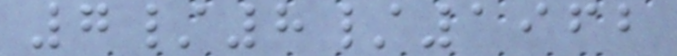7/8/1962
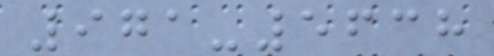971-5638
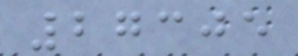27305
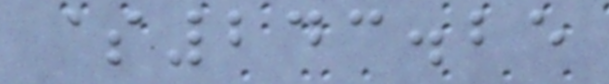$243.25
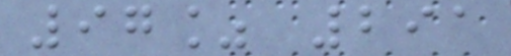97% 291
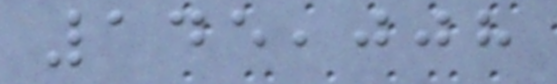145,008
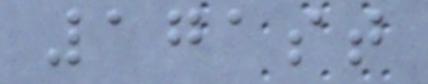171st
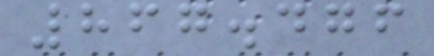867.476
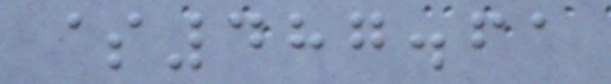$487.61
